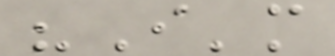"I'm
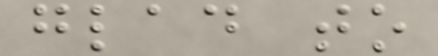glad to
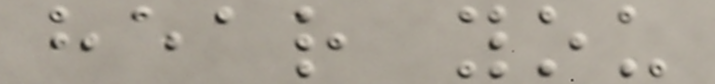hear you
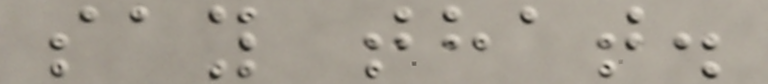say that.
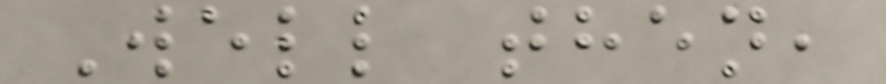Well then,
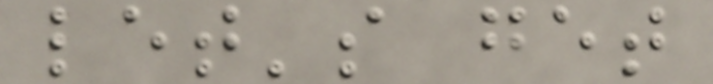let's get
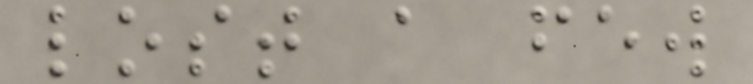lost a few
